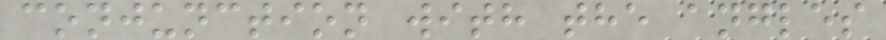conjunction with the angles
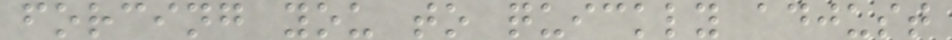forcing you to quickly adjust
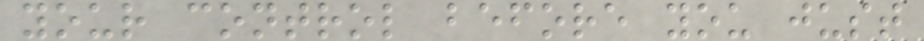your control before you just
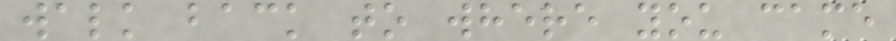walk back to where you came
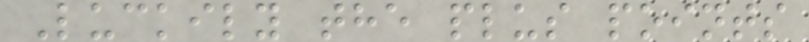Luckily the plus points
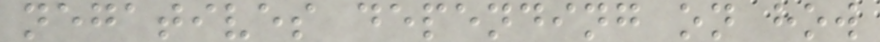negatives depending on how
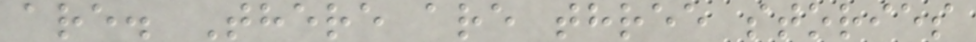are. There are three stories
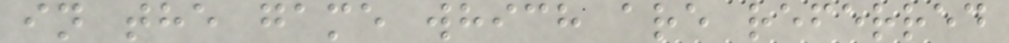in the game which are referred
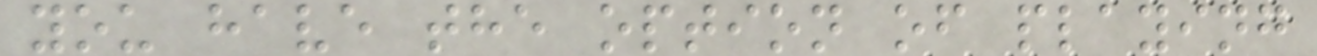you have the option of playing
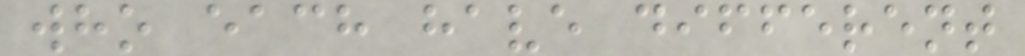who each have different
